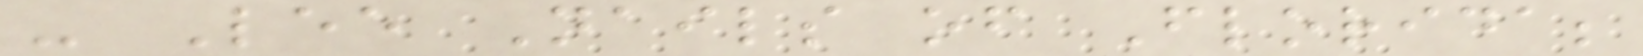- Lee Nails of Florida;
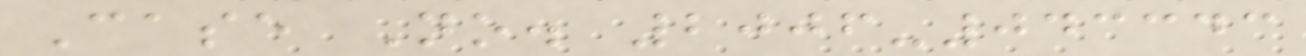Case No. 2006-043343
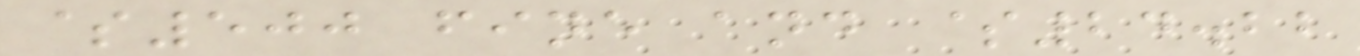$500 fine and $24.22
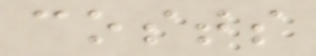costs
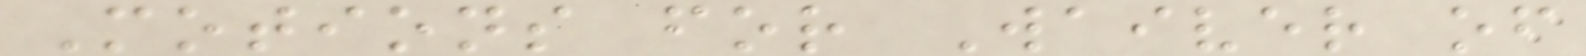Motions for Waiver of
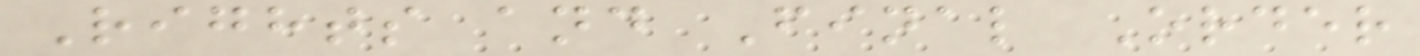Rights and Final Order
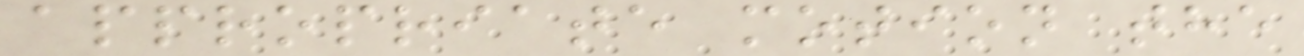appropriate motion the
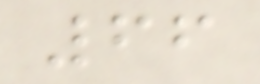66
